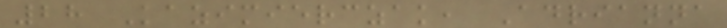28 Kazimierczak, Adrianna
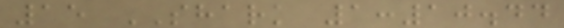15 SHARK 1:10.44
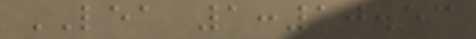LEA 1:10.53
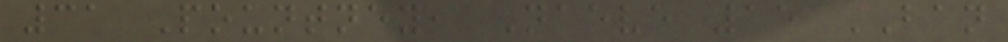31 Pountney, Naeve 15 BAN
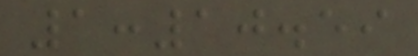1:10.59
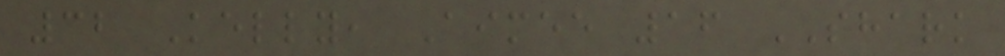32 Kelly, Aimee 16 SHARK
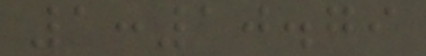1:10.79
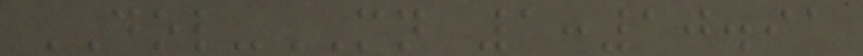DOL-MN 1:10.91
